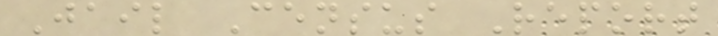Jail Census Report
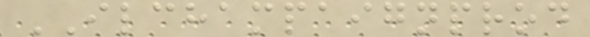ILCHAMPAIGNPROD
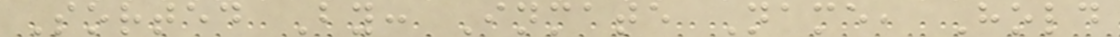Sorted By: Inmate Name, Hold
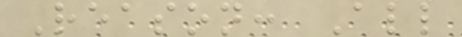Reason: All
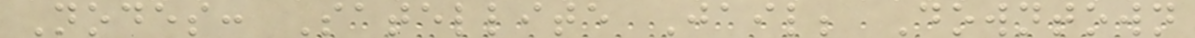Nodes: Satellite Jail; Downtown
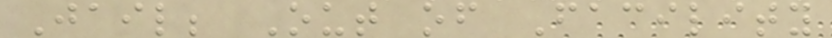Jail; Out of Facility
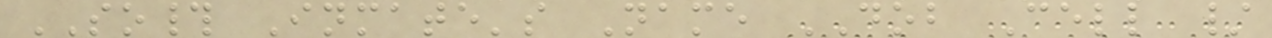SO# Inmate's Name DOB Cell /
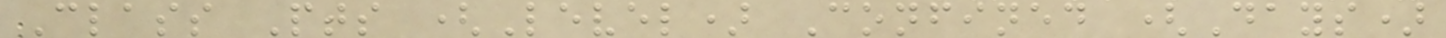Class Pts (Level) Confined (Days)
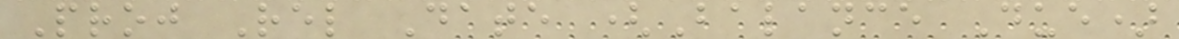Proj Rel Date (Balance Due)
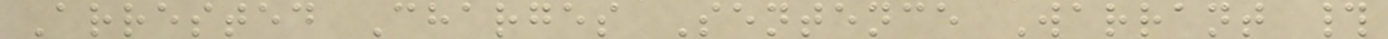Arrested Charges Sentence Warrant #
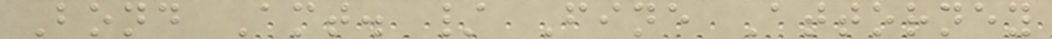Bond Amt. / Fine Attorney
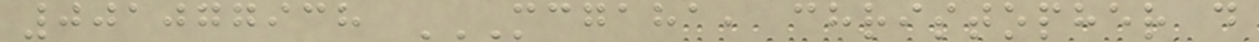001077938 MCGAHA, CHRISTOPHER D
